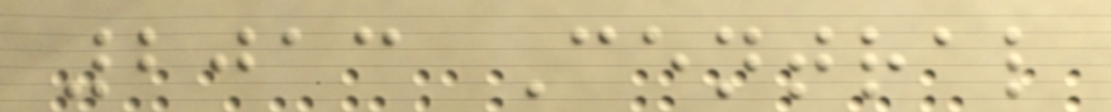2013 Central
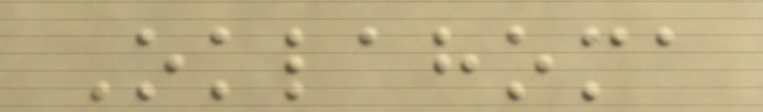Oklahoma
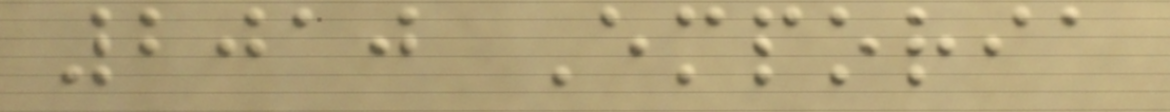2010 Emporia
